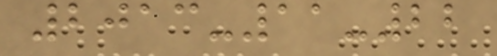2013-11-22
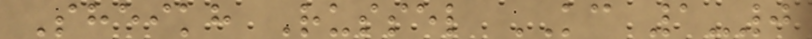Sheikh Russel KC 1-0
